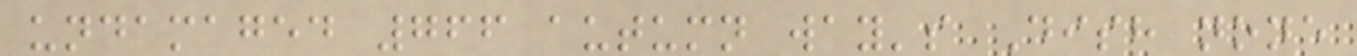undamaged 766 autumn way's Dish none
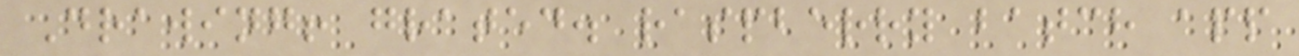Drawing! grated. raspberry batch app
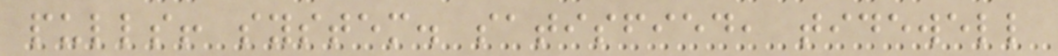pulls! system. satisfied, tidewell
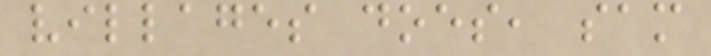villages does, sam
